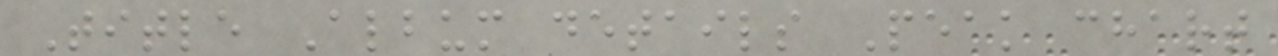Title Album details Peak chart
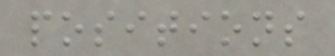positions
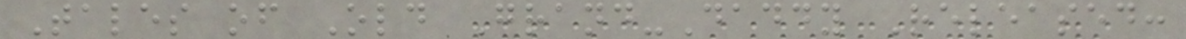Tales of Old Grand-Daddy Released:
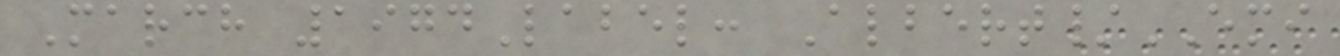March 1974Label: Albert/EMI
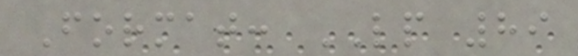Format: LP 89
